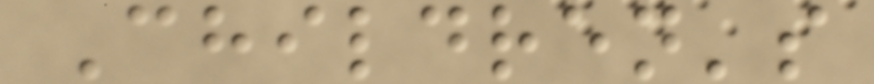Children's
